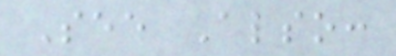See Also:
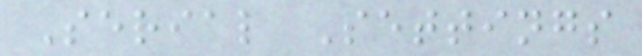Serial Settings
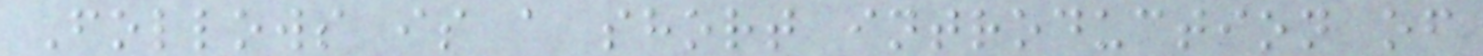Follows is a short introduction of
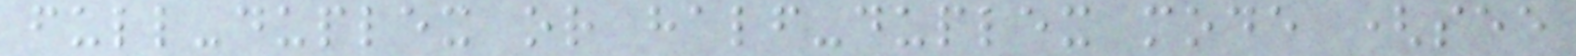full-duplex or half-duplex mode (see
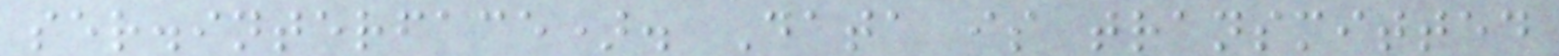ser.interface). Data is transmitted
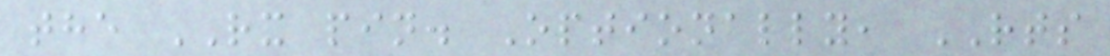the RX pin. Optionally, RTS
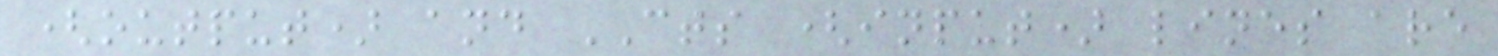(output) and CTS (input) lines are
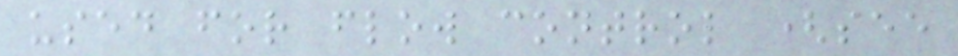used for flow control (see
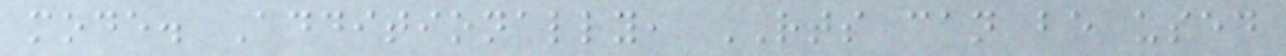mode. Additionally, RTS can be used
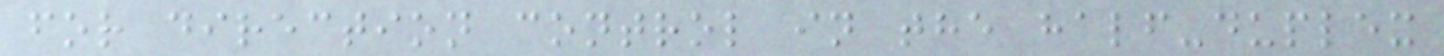for direction control in the half-duplex
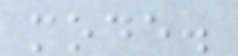mode.
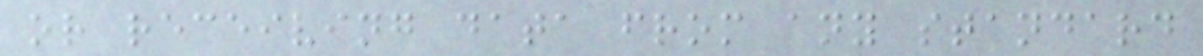or receiving data from any standard
